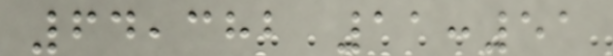64,382 11:51
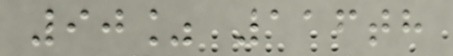90% 116th
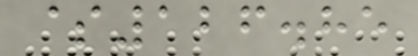$126.85
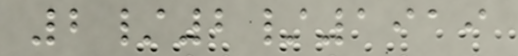2/2/1919
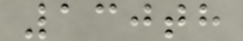130th
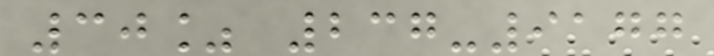30% 237-9177
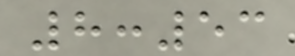8:53
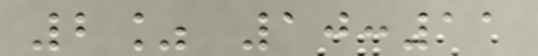2% 10:11
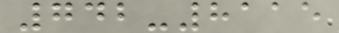742-8115
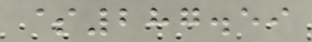$287.59
